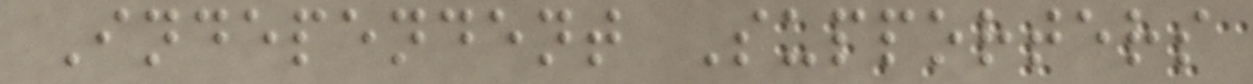Independent Supporters
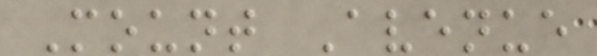Mount Avenue
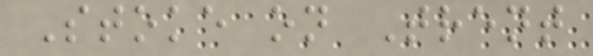Stoke on Trent
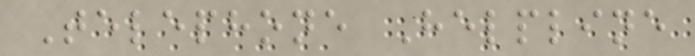Telephone Helpline
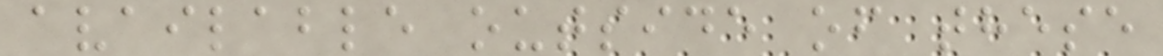available outside of these
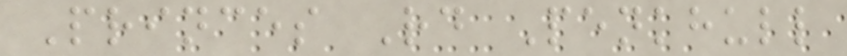Princes Rd Penkhull
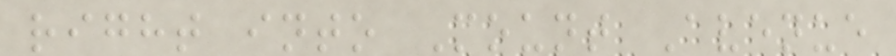right into Mount Avenue
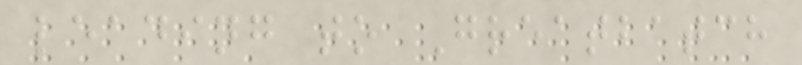leading to Greatbatch
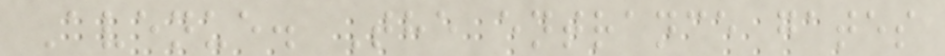Avenue. The entrance gates
